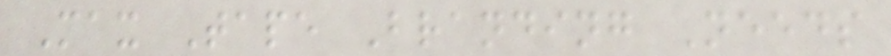Max Tape Branding Needs
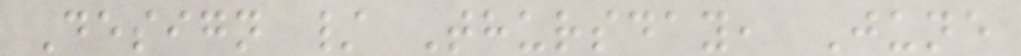Design / Thursday, June
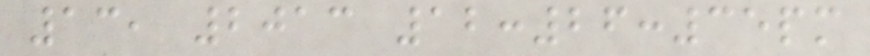13, 2013 12:26:35pm
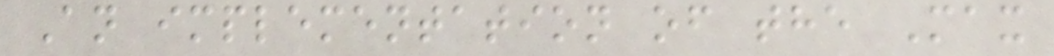An implementation of the Max
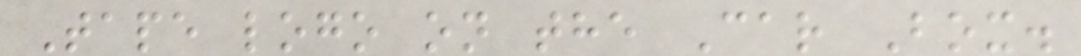Tape logo on the Car Box.
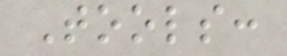Tools:
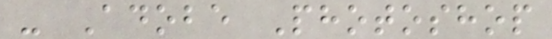- Adobe Photoshop
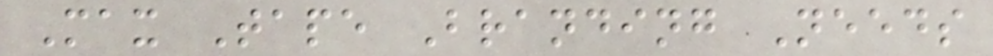Max Tape Branding Needs
